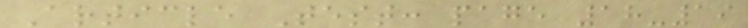Article Test: page 18-19
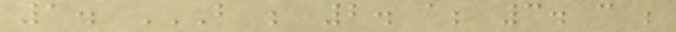1. B ; 2. A; 3. C ;
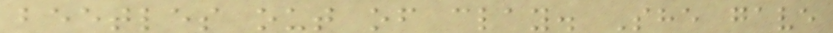beetles out of clay. She gave
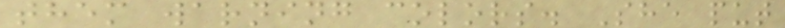them warning colors. She put
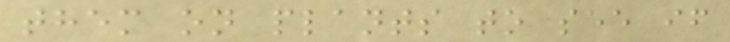them on plants to see if
